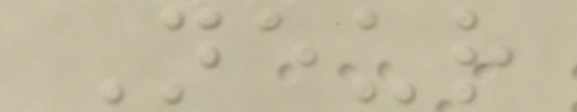Neur
